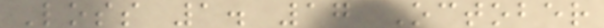Loss 1. 17 October
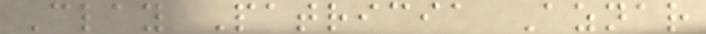Clay Patricia Aznar
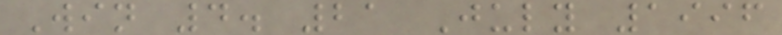Win 4. 21 July 1996
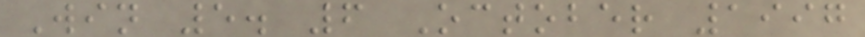Win 5. 6 October 1997
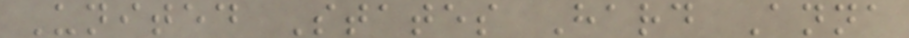United States Hard Anna
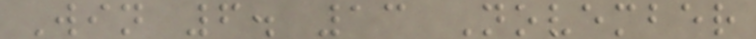Win 6. 13 November
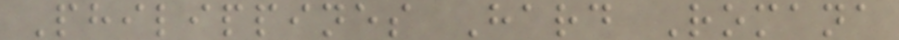Philippines Hard Romana
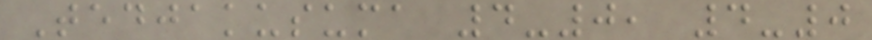Tedjakusuma 4-0, 4-0
